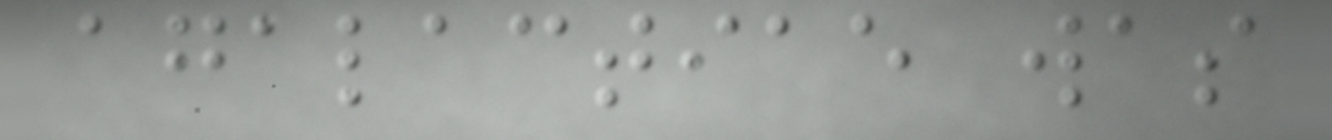agalactiae was
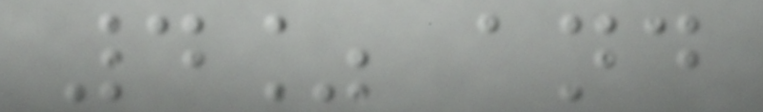4% and
